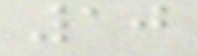10
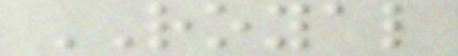ROYAL
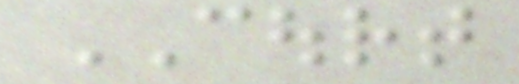COURT
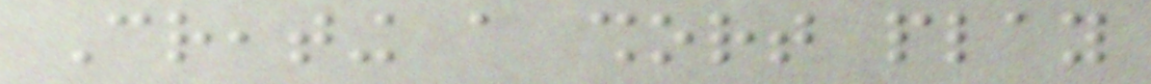Creating a short play
